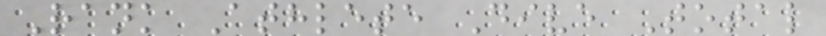Rank Athlete Dive Total
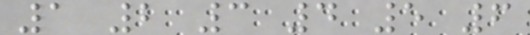1 2 3 4 5 6
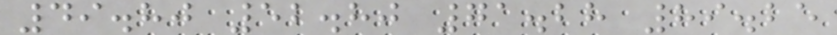49.80 52.80 71.28 89.25
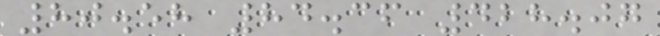80.58 84.36 428.07
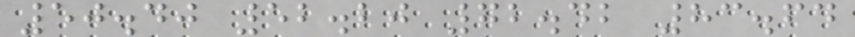50.40 52.20 72.42 83.64
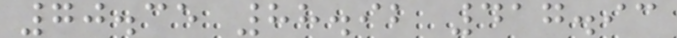70.35 88.92 417.93
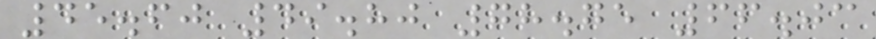45.60 49.80 78.75 66.03
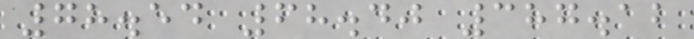78.54 68.40 387.12
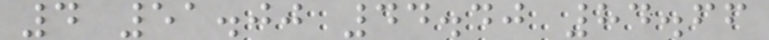4 51.00 44.40 84.66
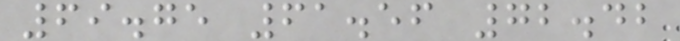69.75 61.56 72.42
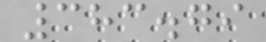383.79
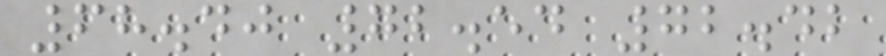68.40 72.54 72.42
